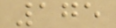175
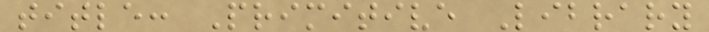title: Primitive Library
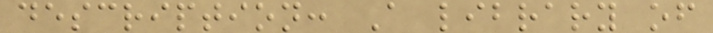description: A library of
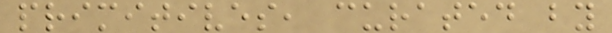primitives, curated by
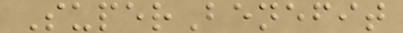SuperBenefit
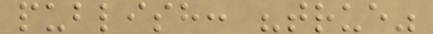publish: "true"
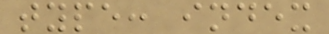type: index
